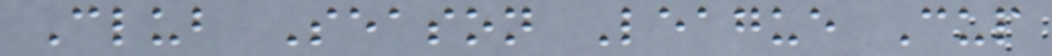Club Season League Cup
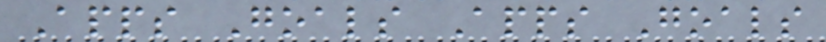Apps Goals Apps Goals
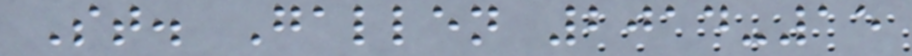St. Gallen 2014-15
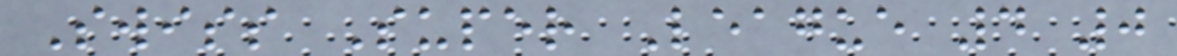Swiss Super League 4 0
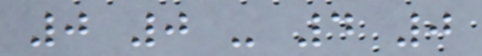0 0 - 4 0
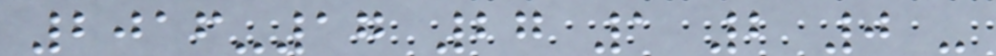2016-17 27 1 2 0 -
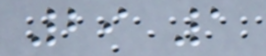29 1
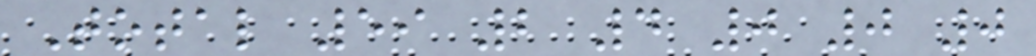Total 59 2 4 0 0 0
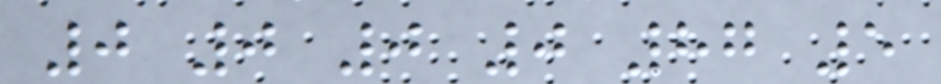0 0 0 0 87 5
